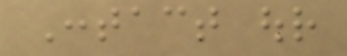Contact our
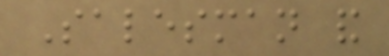Salesman and
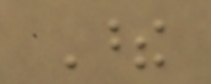These
